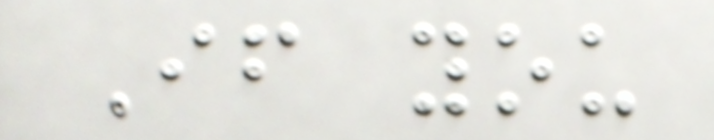If you
